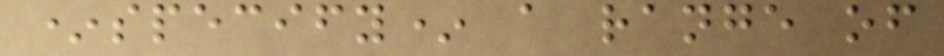*specify* a range of
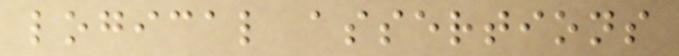logical assertions
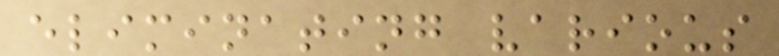eliminating various
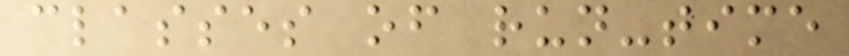classes of run-time
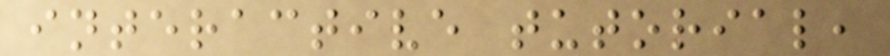interactive tutorial,
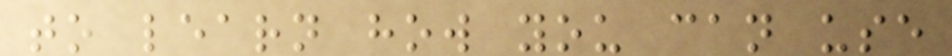to learn how you can use
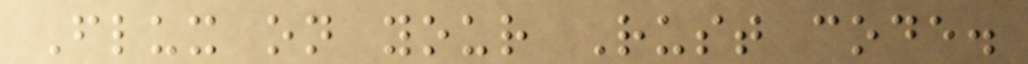Flux on your Rust code.
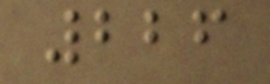226
